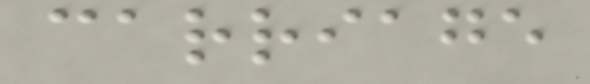carriage
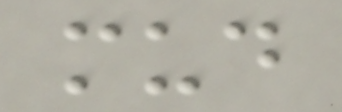mud
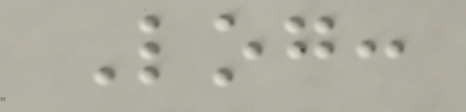Log:
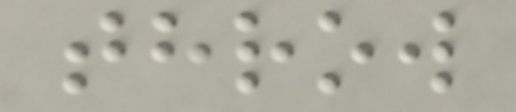throw
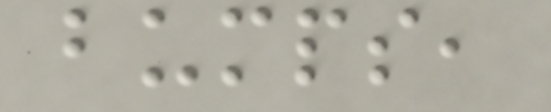bumps,
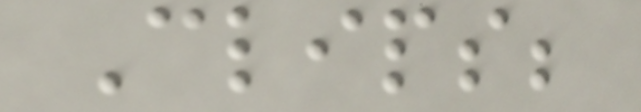Clips;
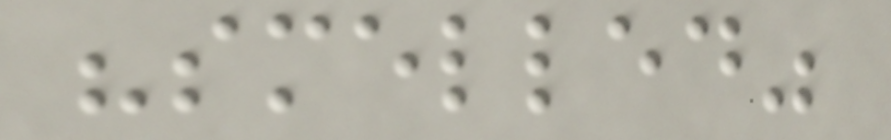"smelled"
